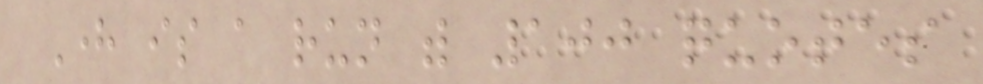Here is a run with 100 quotes
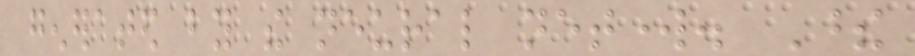generated by the neural network. These
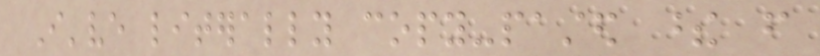I've literally copy-pasted these from
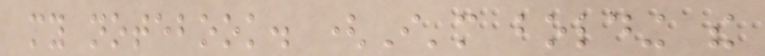my notebook. (I'm bolding the
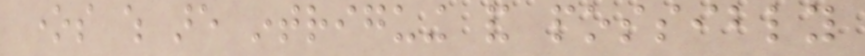ones which are intriguing and possibly
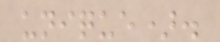unique).
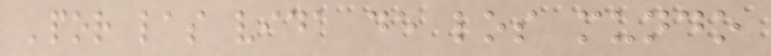'por las vida de los mundo
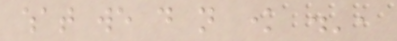what we do not know .',
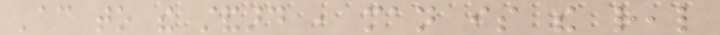'according to the standard , man is the real
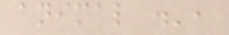animal .',
